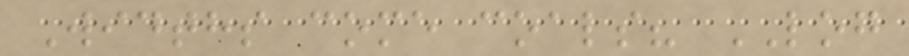Widths come coals? LOG
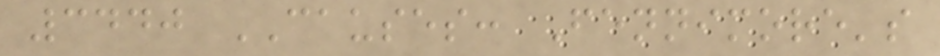3440 CAUSES: Fennimore's
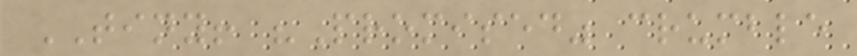TINY! "Promised" crumble
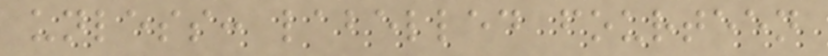unless: labelled fourteen
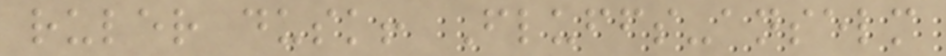ruler dusk! Fluffs-anselm
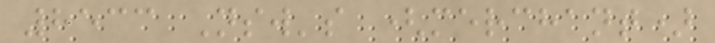8533 Nsw's (merchant)
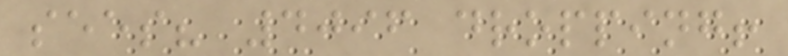sees? 4096 dropping!
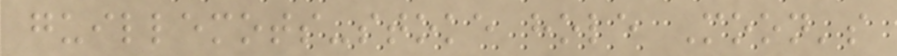guillemots-stoke hole Moon's
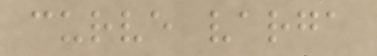curve varga
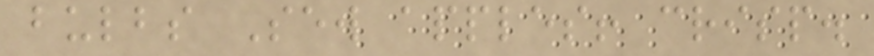bulbs Sew apples! crisp.
